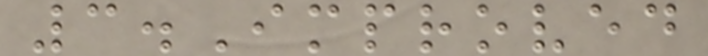3.Improved
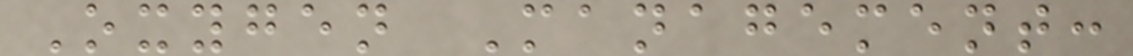Oxygen Management:
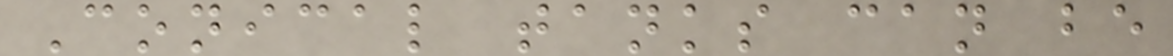Conical tanks can be
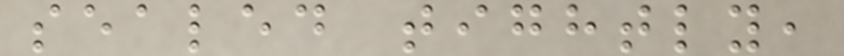sealed tightly,
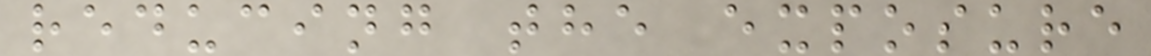reducing the exposure
